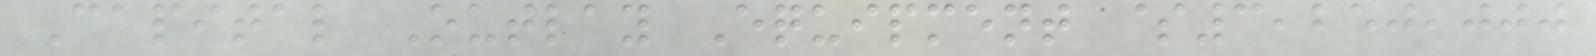Capital Outlay Equipment $3,250,000
